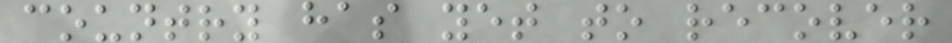country has yet to recover
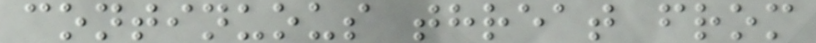continuous threat from
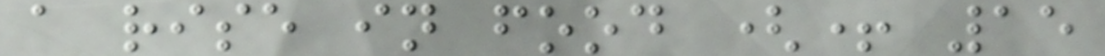a rise in food (+ 15
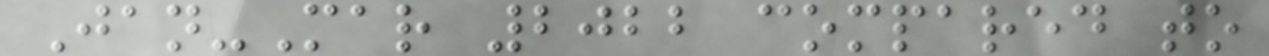Jan-Mar 2022 compared to
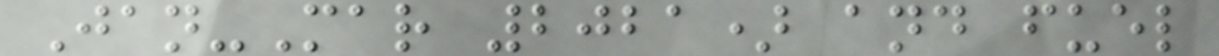Jan-Mar 2021) and fuel
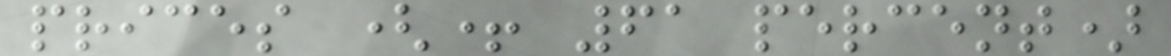prices (+ 61 percent)
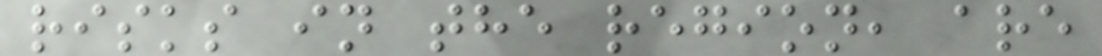risks in the region, are
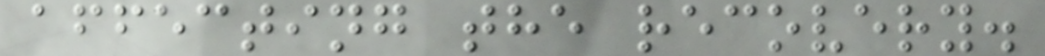affecting the recovery.
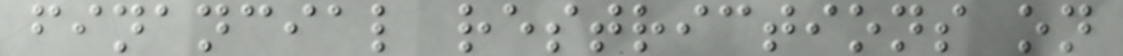financial restrictions on
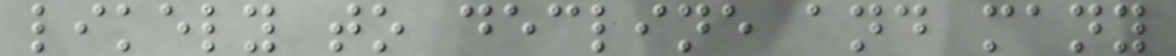likely to decline and many
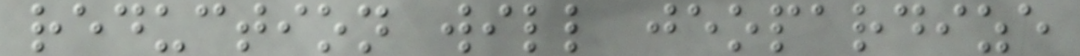reduction will jeopardize
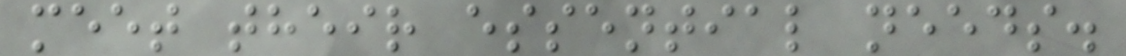meet their essential needs.
